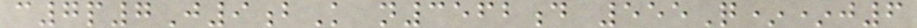c7p7J9bK n3562d 555Q**j6
